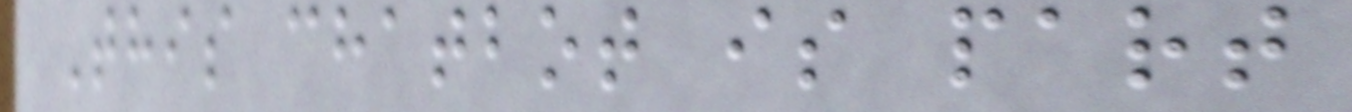This chatbot is part
